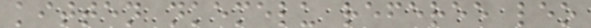kitten nkemelu referee leo
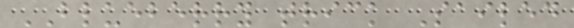BLUEBERRY trick Sailed
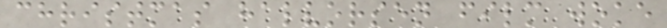christmas halvorsen film woke
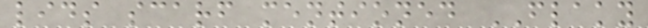lids scarf mentioned FLAKY
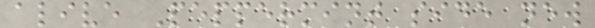alive Peppermint side new
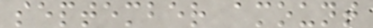september amount
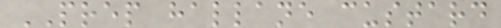PREP hallane custard
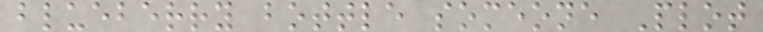blueberry bottle someone Plot
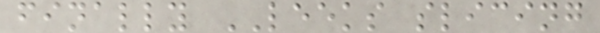finally LEEKS slicing
